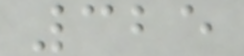325
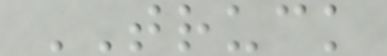TRUCK
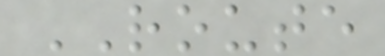ROUTE
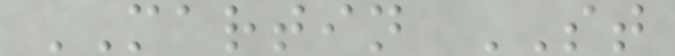MARTIN ST
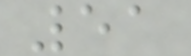51
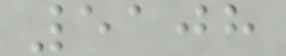5108
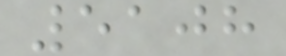5108
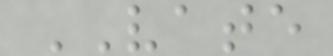VATE
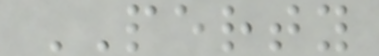PERTY
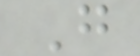G
